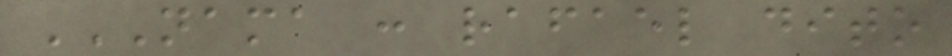NAMA : RAFAEL DITO
